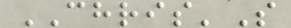CHRIS'S
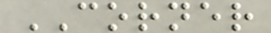CORNER
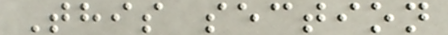This section
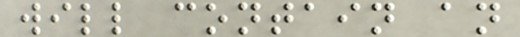will contain an
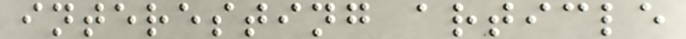interesting article
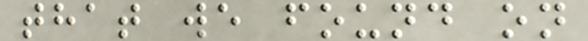that we found on
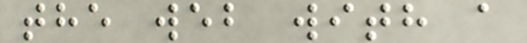the web with a
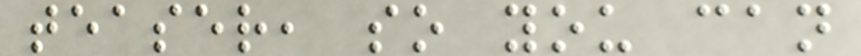teaser, so you can
